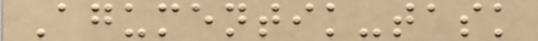Agumentik-task
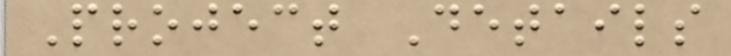Project Details
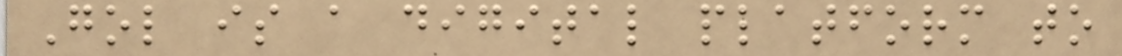Gol is a digital platform to
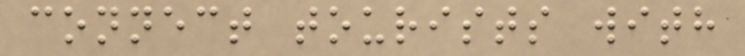connect tourists with
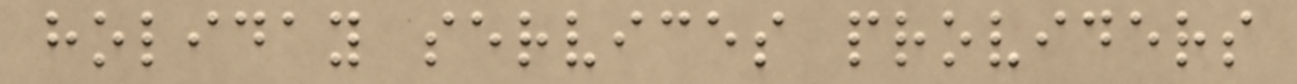holiday services providers
